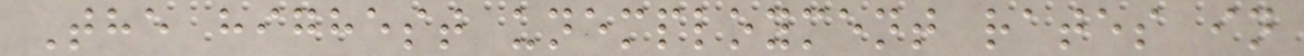The highest unemployment rates in
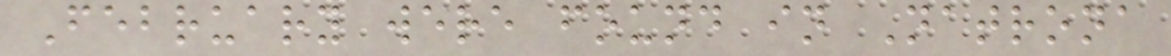February were found in Natrona
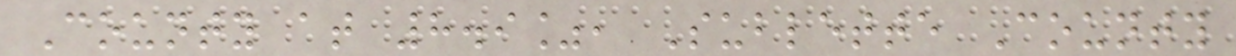County at 8.9%, Sublette County
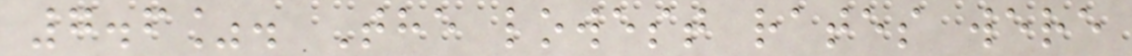7.6%. The lowest rates were
